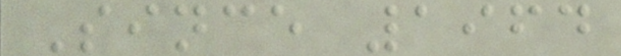Since 1964
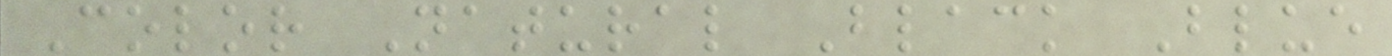Color Natural Black Blue
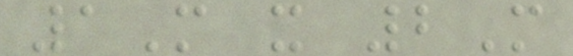1M x 2M
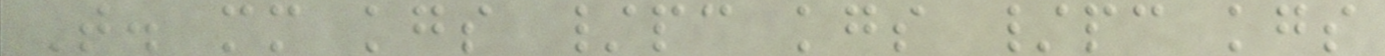T. mm kgs /pc kgs /pc kgs
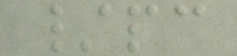/pc
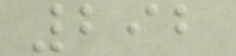292
